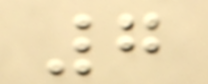7
